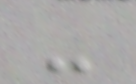-
